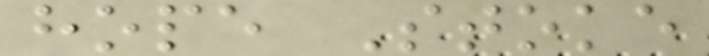hope Stoke
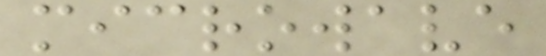microwave
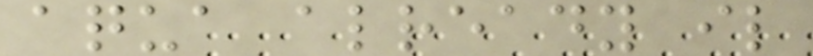aqua already il
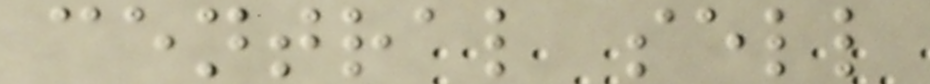central sell
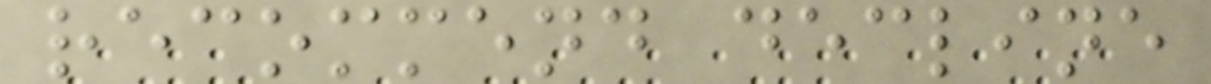recommend decline
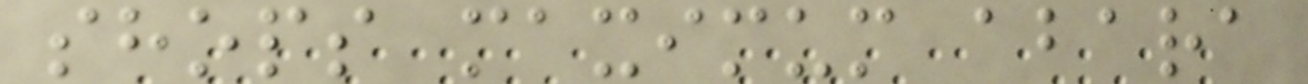shops maximum abara
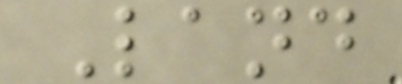Land
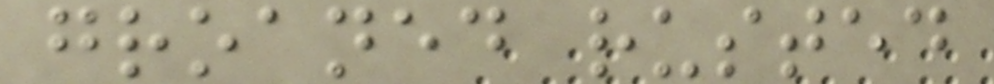groaned rusted
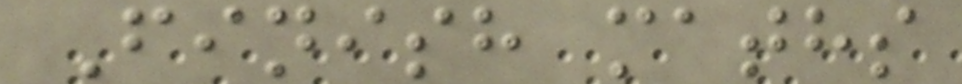Finish maths
